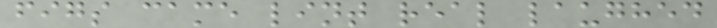figs came lint real laughed
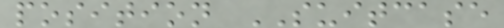position SUITCASE
